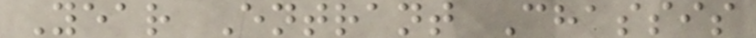Year Entrant Chassis
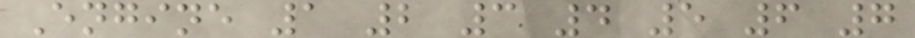Engine 1 2 3 4 5 6 7
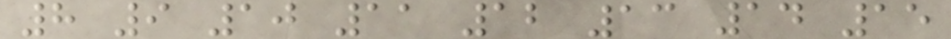8 9 10 11 12 13 14 15
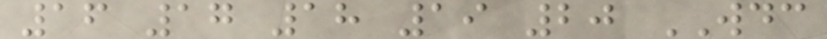16 17 18 19 20 WDC
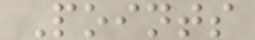Points
